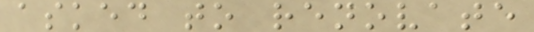asked to renovate
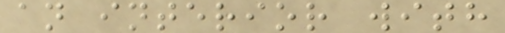an interior with
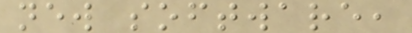new software,
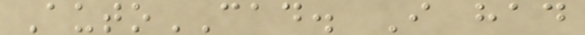AutoCAD. I had
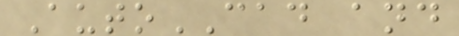AutoCAD and
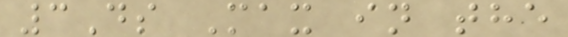3Ds Max in the
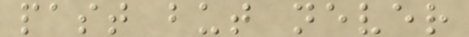past but never
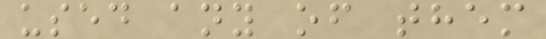used any of them
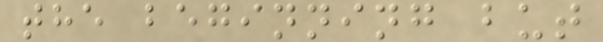the beginning but
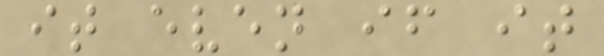it even if it
